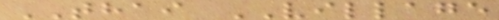THAI VILLAGE
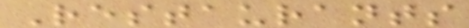Restaurants
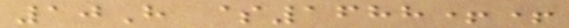10H $1688++
